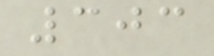303
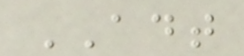ADT
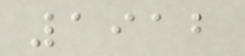1912
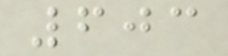603
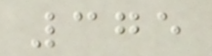375
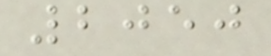2050
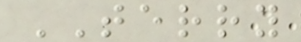TERRY
